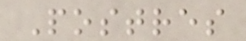Postres
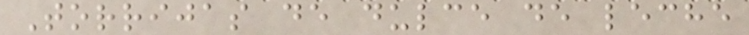Torrijas de dulce de leche
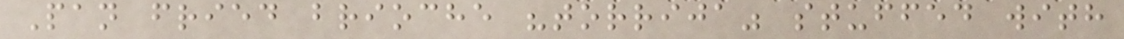Pan fried brioche "torrija" stuffed with
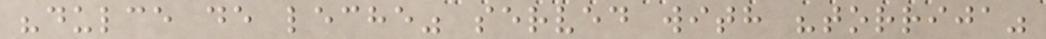"dulce de leche" served with "torrija"
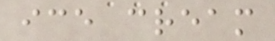ice cream
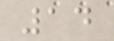14
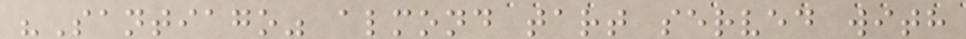"Santiago" almond tart served with
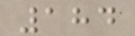184
